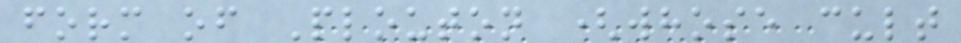form of Plouton (whose cult
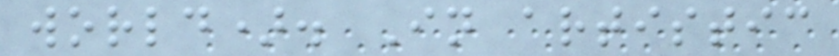world). In artistic
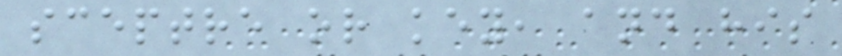sceptre or key, and his
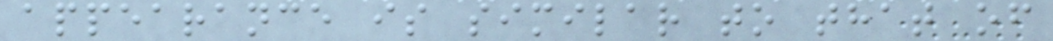appearance is similar to that of
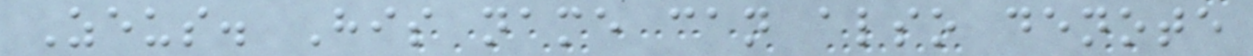Zeus. His name can also denote
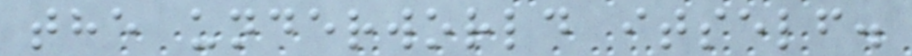the underworld itself.
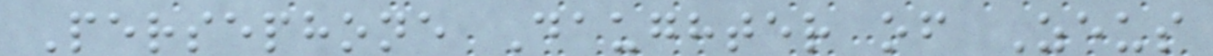Persephone Daughter of Zeus
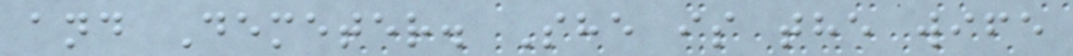and Demeter. She is the wife
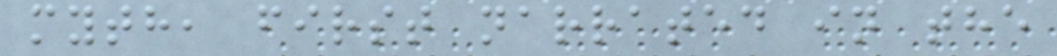myth, first narrated in the
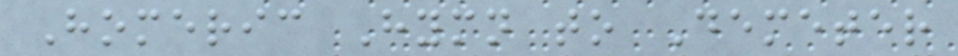Homeric Hymn to Demeter
